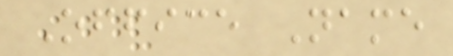Office Name
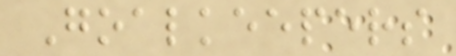Goalkeepers
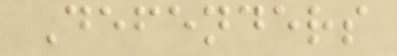Defenders
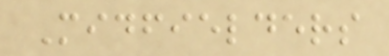Midfielders
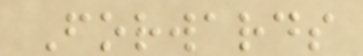Forwards
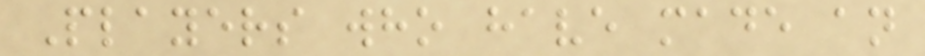Players who have made an
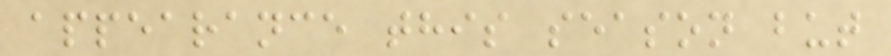appearance this season but
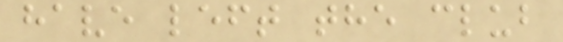have left the club
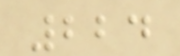224
